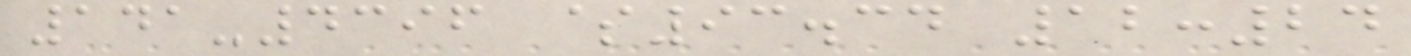141-4396 $93.34 12:24
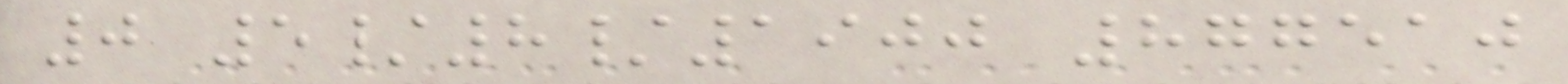0 5/8/1900 877510
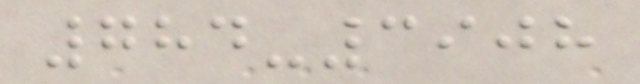784-3908
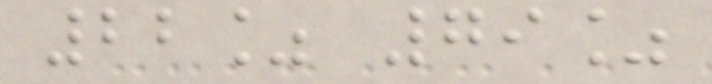22% 79%
